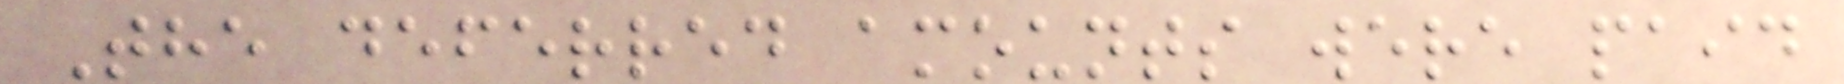The deferred amounts were paid
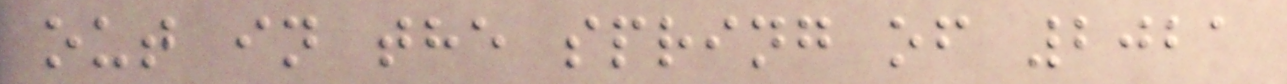out in the spring of 2021
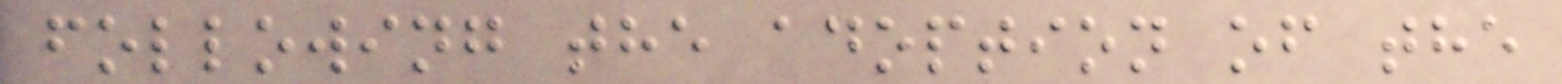following the adoption of the
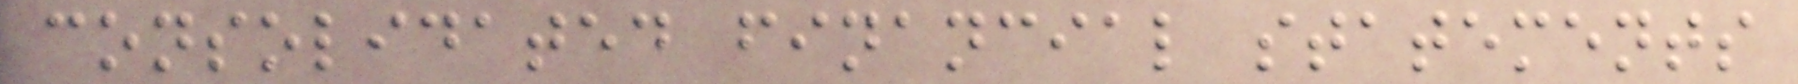consolidated financial statements
